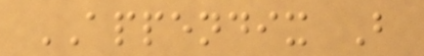APPENDIX B
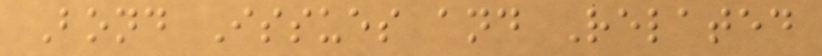Bond Issues and Related
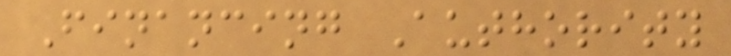Financing Authority
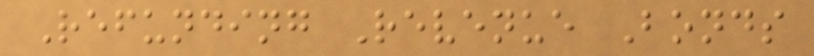Refunding Revenue Bonds
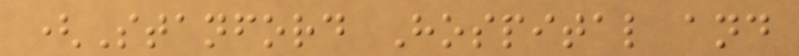(Stanford Hospital and
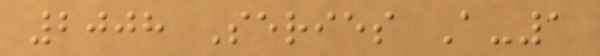2008 Series A-1
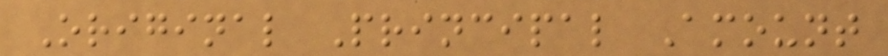Original Principal Amount
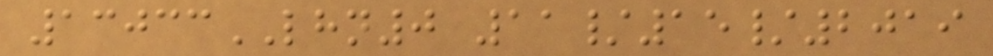13033LHN0 11/15/2019
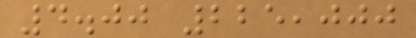4.00 225,000
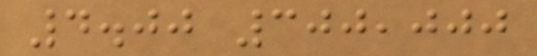4.00 300,000
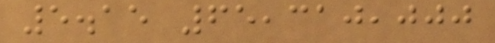5.15 65,310,000
